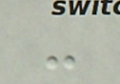-
